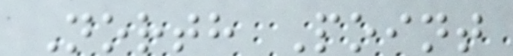North Point
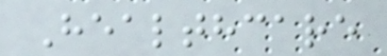Healthcare
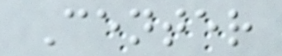Center
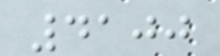4100
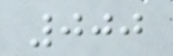000
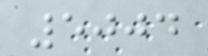5004
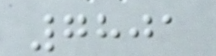7801
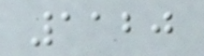1120
